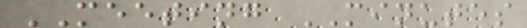MEETING MINUTES
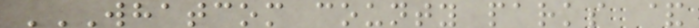WHATCOM COUNTY PARKS &
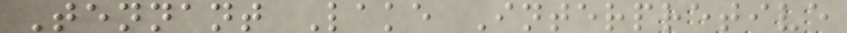Tennant Lake Interpretive
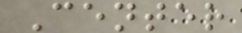Center
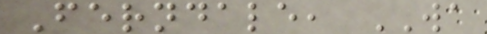Ferndale, WA
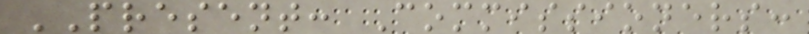PRESENT: Commissioners:
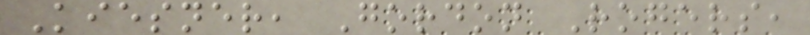Kiesner, Gordon Rogers,
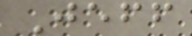Jeff
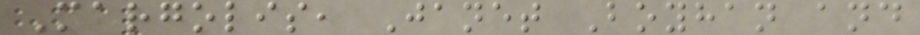Margolis, Janet Boyhan and
